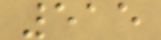515
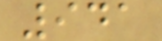941
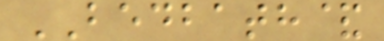BEDBATH&
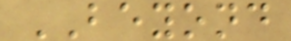BEYOND
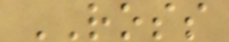ROSS
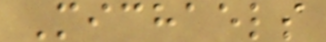Michaels
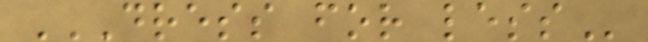DRESS FOR LESS
